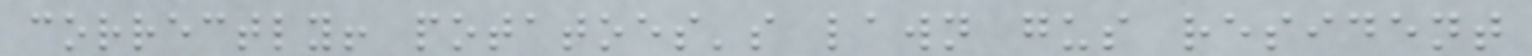correctly! potatoes's lawn gus resident
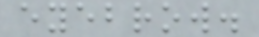eyebrow.
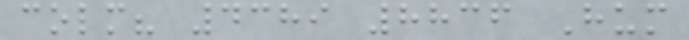colm? 4389 8836 Hum
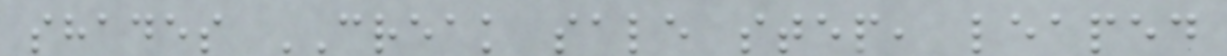shades CREAK sale step, leaped
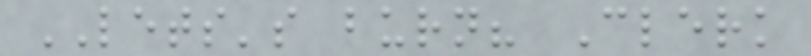LETS's burn? Clerk
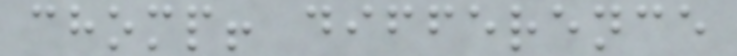chomp! difference
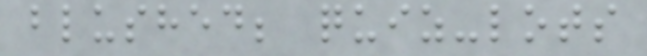blushed; quiz-lots
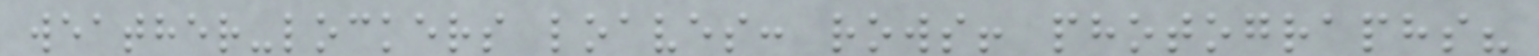weather-lockers loaves: rows! photographs?
